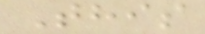This
